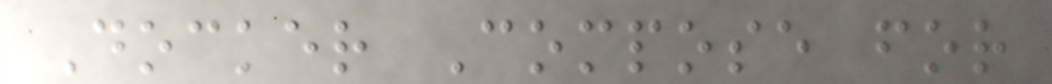Docker Compose for
